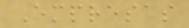Empresas
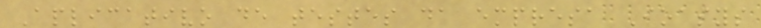Aplicativo de testes da empresa Ioasys
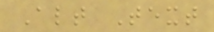Alt Text
